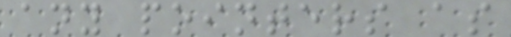any pointers as
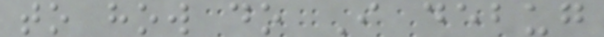to how do I debug
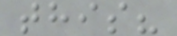this?
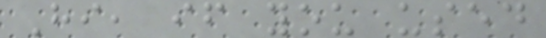Hi, if you used
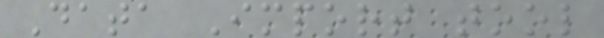Data Import tool
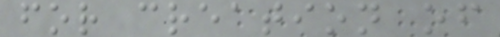for creation of
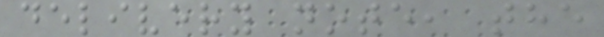delivery note, the
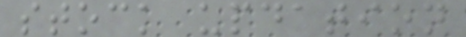stock updation
